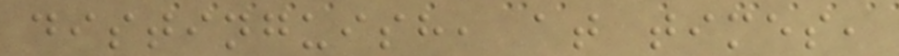distinguish, at times,
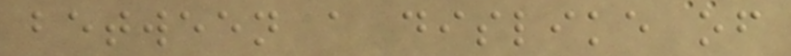between a dislike of
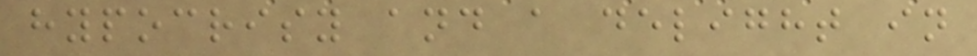hypocrisy and a delight in
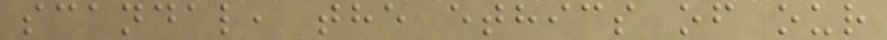scandal, the ethics of our
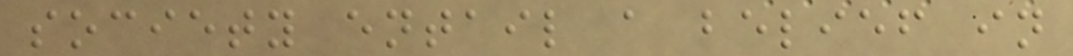society entail a belief in
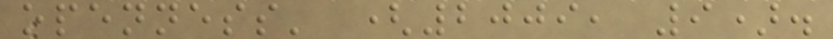openness' (2009, 9).
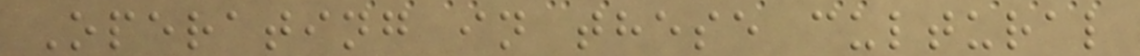Operating in these cultural
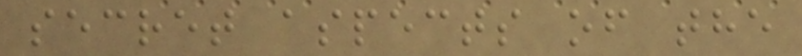secret aspects of the
